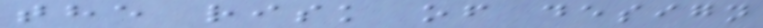the risk of design
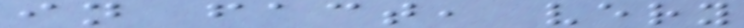in fact, very
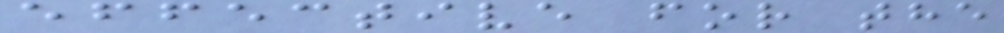effective for the
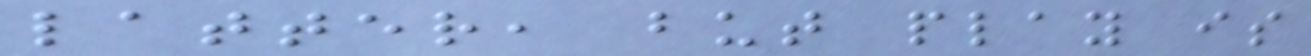latter, but play is
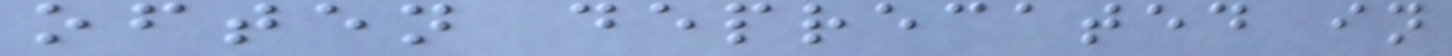often deprecated in
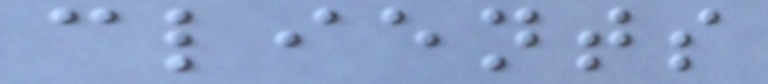clients
